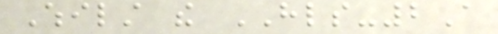Whilst the HLS-2A
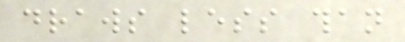draws less than
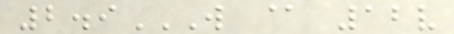2.9W @ 12V
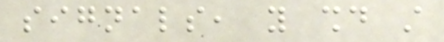signals, you should still
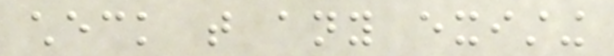check that any existing
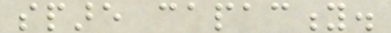spare capacity.
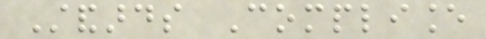Standards Compliance
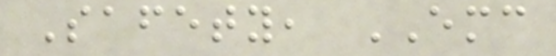Safety, EMC
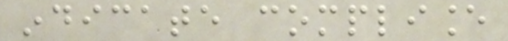indicate compliance
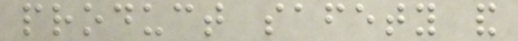product safety and
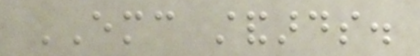EMC standards.
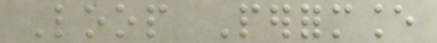Loop Performance
